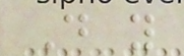Do you
